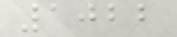1022
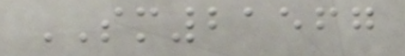SM21567
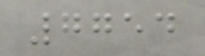7754
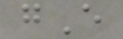gE
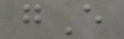gE
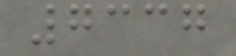7337
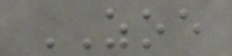ZOE
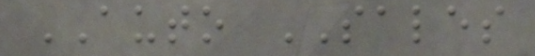AUTO SALES
